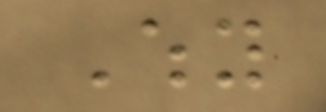Why
